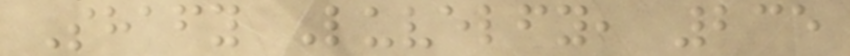Shafy Luvelfy, 235
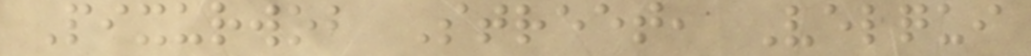Pixurwob Street, Velqui
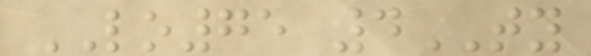LO75 4TY
